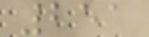251
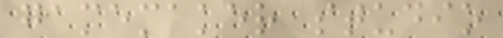gamemaker studio
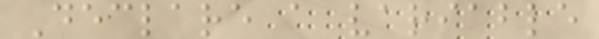Declare a variable
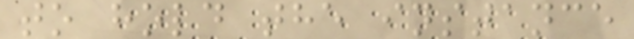to hold the instance
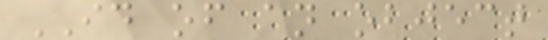ID of an object
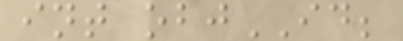int objID;
